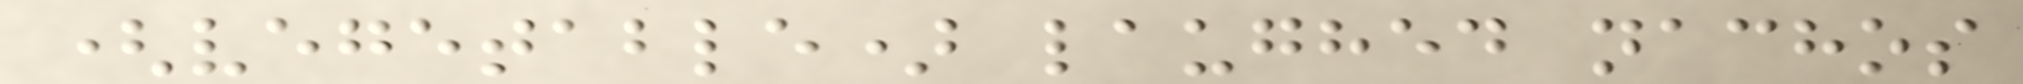(vegetable) laughed nachos
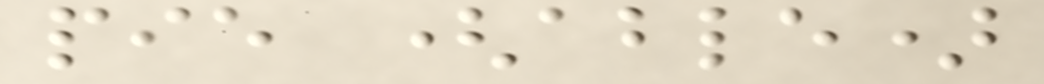pie (able)
